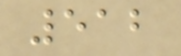512
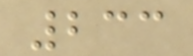233
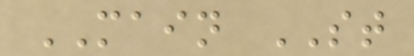MAIN ST
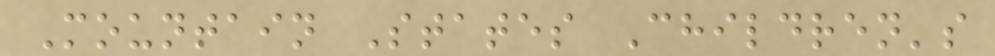Mountain States Children's
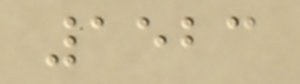1523
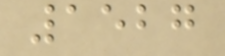1527
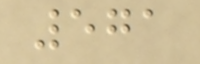571
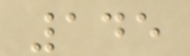145
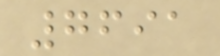7691
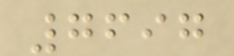7697
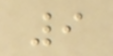9
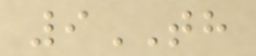9TH
